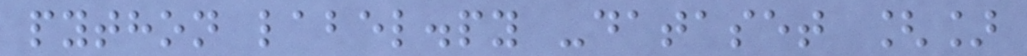python label.py -dataset []
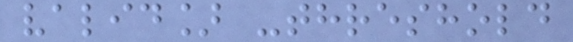valid] -threshold
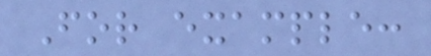For example:
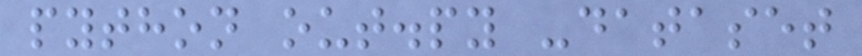python out.py -dataset
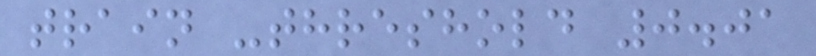train -threshold 0.01
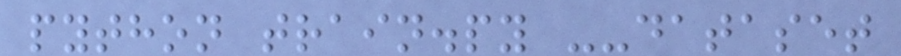python train.py --dataset
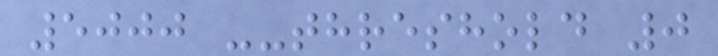5000 --threshold 0
